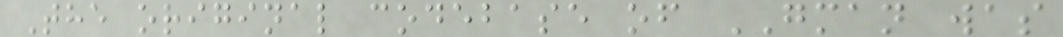The original codebase of GMAN was
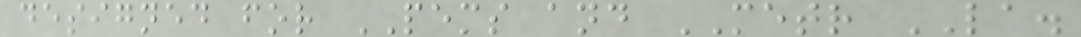designed for PEMS and METR LA.
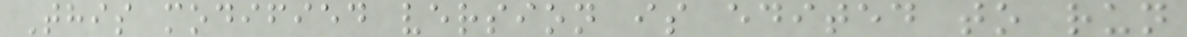This modified version is edited to run
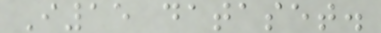I15 dataset.
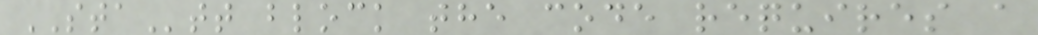STAtt block the code requires a
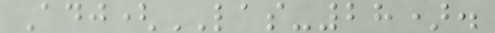Adj(LAS-28).
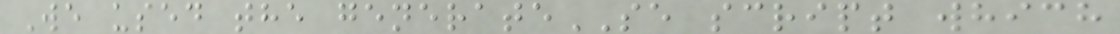We used the generateSE script which
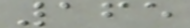165
